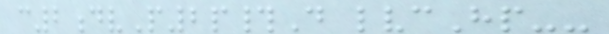c2dvP2p#D lvcHp--
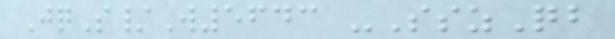JqS/W5643 -SszQb
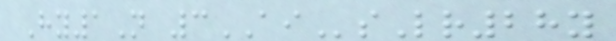Hy1N 3AIsLr28y
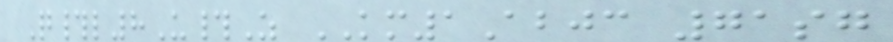Q#l8U#Z KM1Abjc 71sg
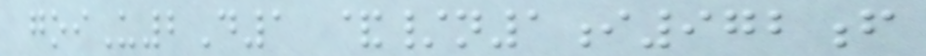goiU2D1 &/n1i972f
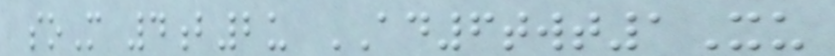soM 4b2u AD6twt1Xu
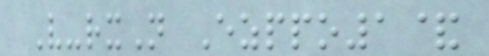V-rxN Ezppo1&
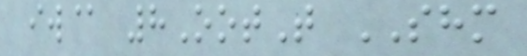iw@ 8OotT SHM
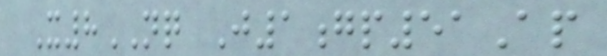X8NQ J1gp51Ap
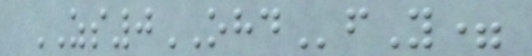ZS0OHDfY=
